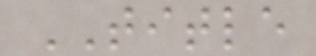TITLE
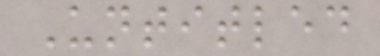Untitled
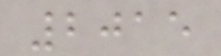2015
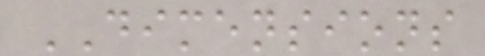DIMENSIONS
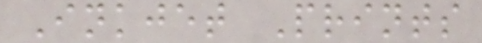Inkjet Prints
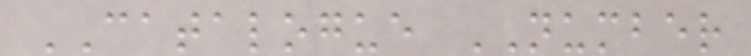CATALOGUE NUMBER
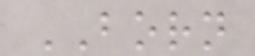BORN
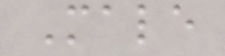Male
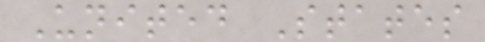United States
